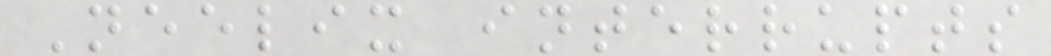Neelix interrupts
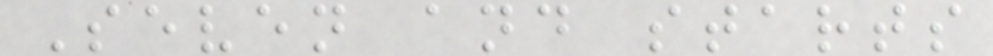Seven and starts
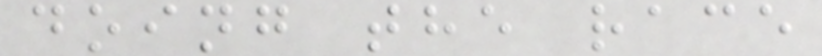doing the race
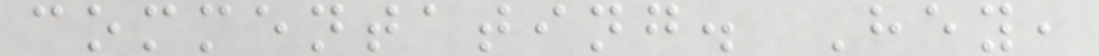commentating. Hey,
